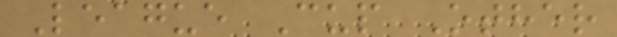League Cup Other
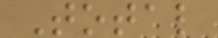Total
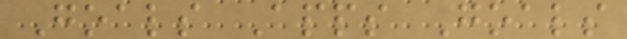Goals Apps Goals
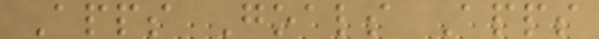Apps Goals Apps
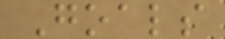Goals
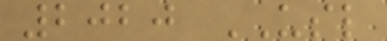2020 USL
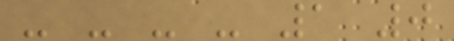- - - - 1 0
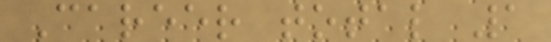Career total 1
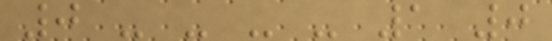0 - - - - 1 0
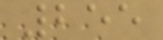255
